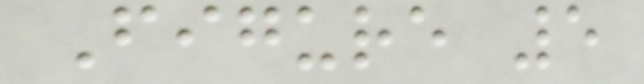Figure 5
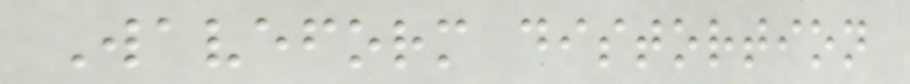Waveform distortion
